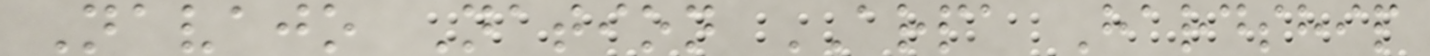Navajo Nation ARPA Hardship
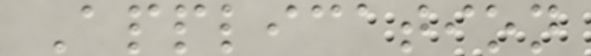Application
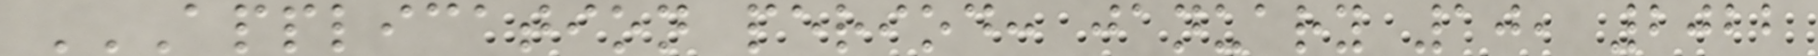APPLICATION PERIOD: JANUARY 10, 2022
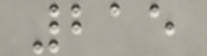215
